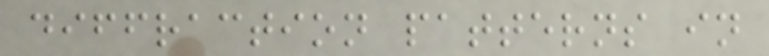diffraction patterns in
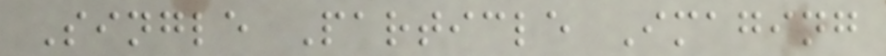Single Particle Imaging
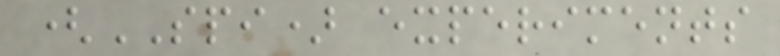(SPI) experiments
